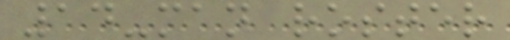14-man roster
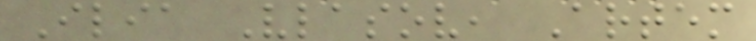Ilia Vlasov, Artem
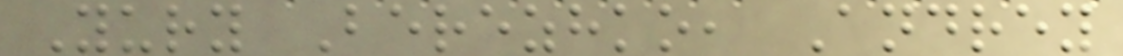Yury Berezhko, Andrey
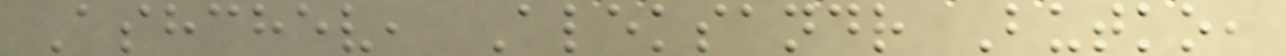Ashchev, Aleksandr Butko,
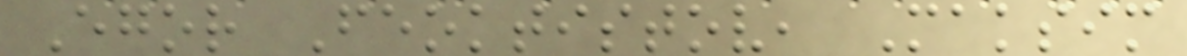Egor Feoktistov, Maksim
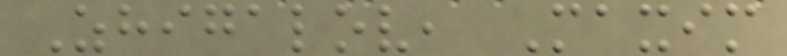Zhigalov, Maxim
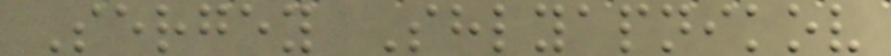Sergey Shlyapnikov
